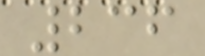236
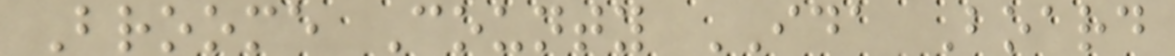Broome County IDA Board
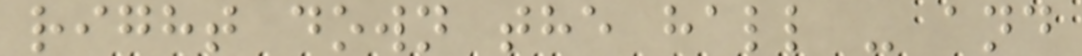right down the hall - and
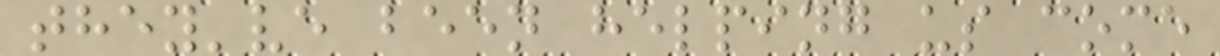they've been helping us come
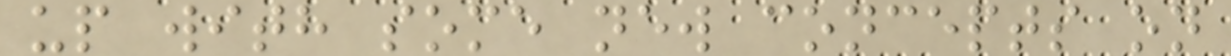up with some new concepts on
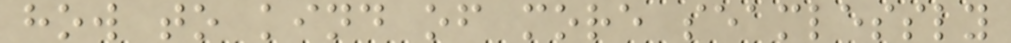how to kind of more seamlessly
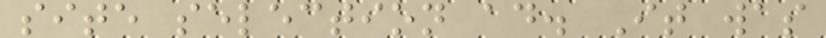site selection ad. It was
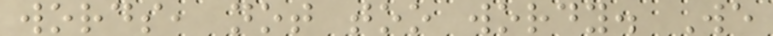words, not too wordy. We
